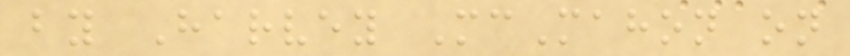by Harvey McMahon on
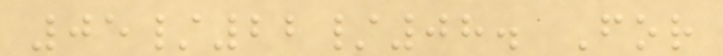05/22/08. For
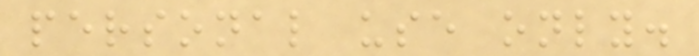personal use only.
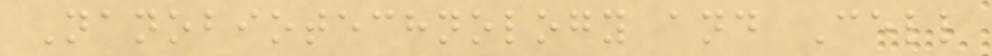Nanobiotechnology and Cell
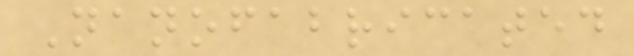Nanofabricated
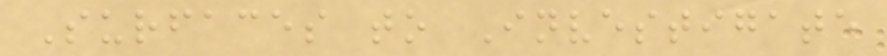Surfaces to Investigate
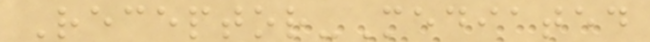Receptor-Mediated
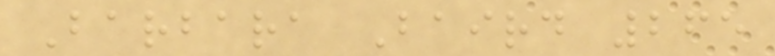Barbara Baird 265
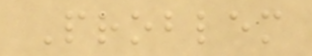Problem
